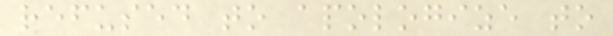refused to apologize to
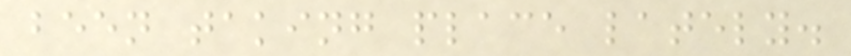been taking place lately.
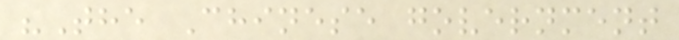"The Chinese government
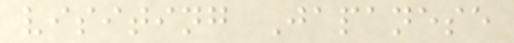visiting Japanese
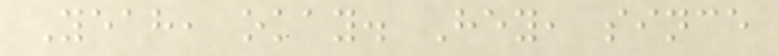Yeah, okay. Hey, since
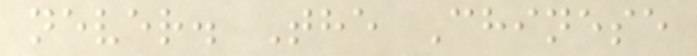never. The Chinese
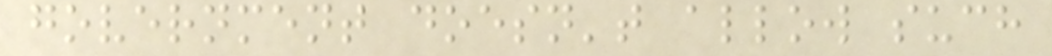government doesn't allow such
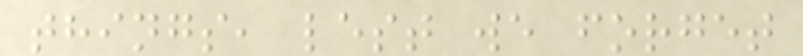things, lest we forget
